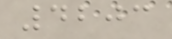4203
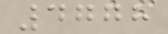4778
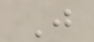J
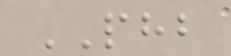PHB
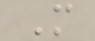M
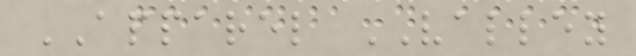APPAREL VALLEY
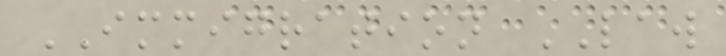IMMIGRATION LAW
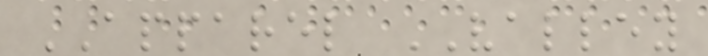APPAREL VALLEY
